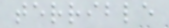terrible
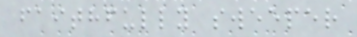faithfully sweeper
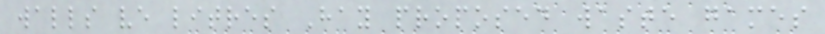walls ve litres Hay proposed waste games
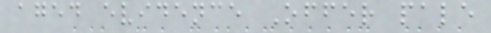aged evidence Offer pale
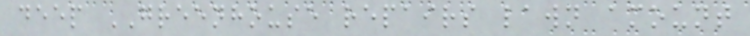deep GREENHOUSE repairs lawn amount
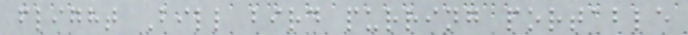flight Bill bird purring portable
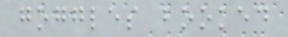goggles booked
